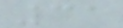31
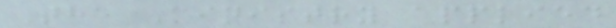The Ministry applied
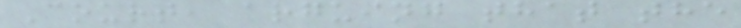Court, arguing that the
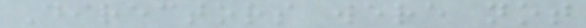Directors were not
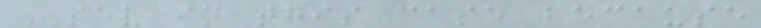SEV in this case because
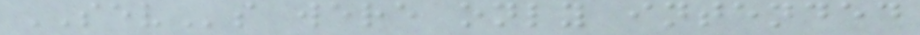SEVs were only intended
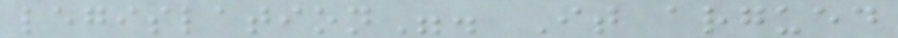legislation". It argued
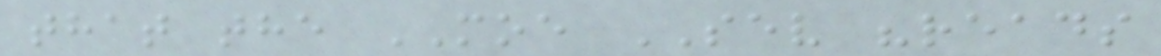that the MOE SEV "reads
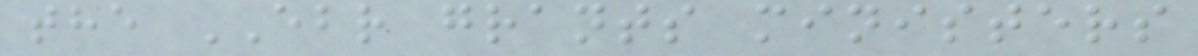the EBR grants ministers
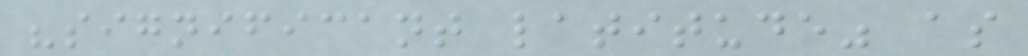"significant latitude" as
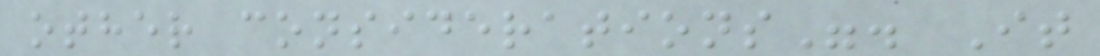other considerations". It
